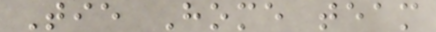Tie Home team
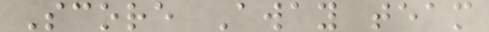Score Away team
